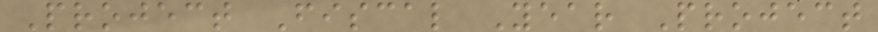Project Fiscal Year Project
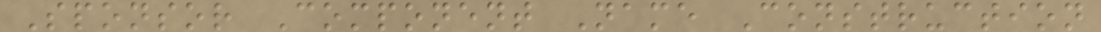Sponsor Component Name Construction
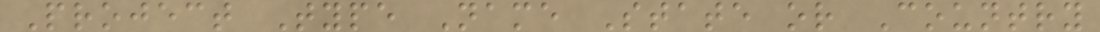Project Type Name State or Country
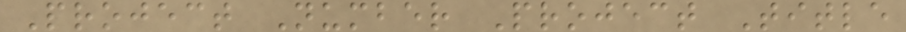Project Number Project Title
